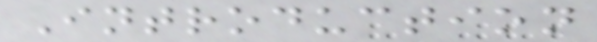Introduction
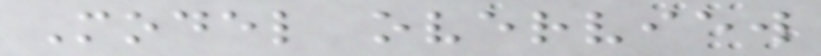Model overview
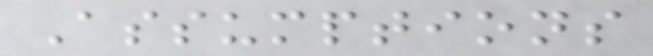Assumptions
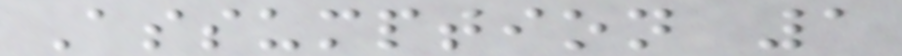Assumption 1
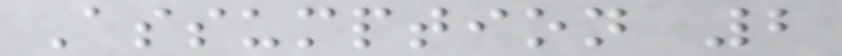Assumption 2
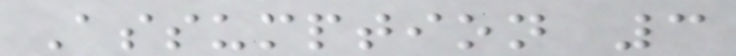Assumption 3
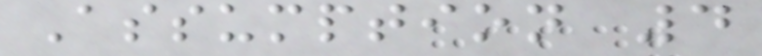Assumption 4
